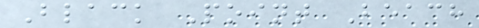Black Point Beach
